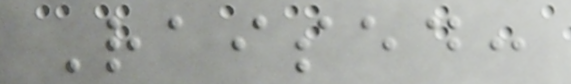Raised:
